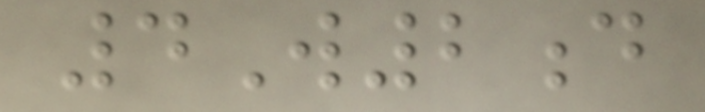4W2d
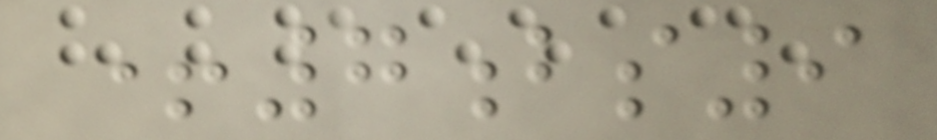+7bs9
